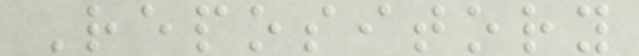Repository
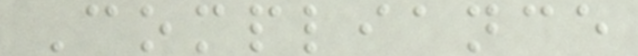Compliance
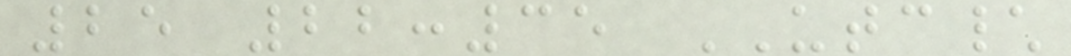25 22:35 UTC\
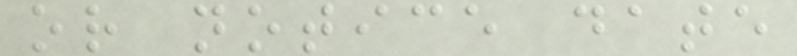or notice date
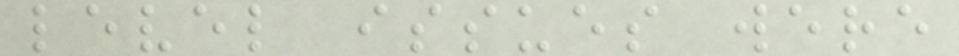level issues were
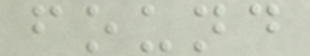found
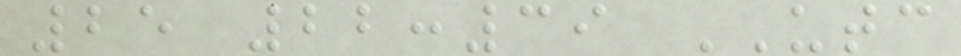25 22:39 UTC
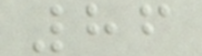86
